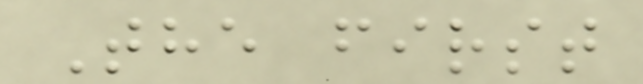The first
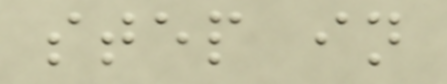step in
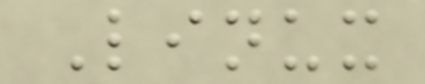Linux
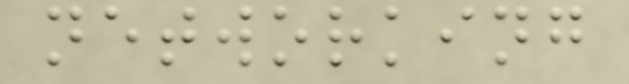networking
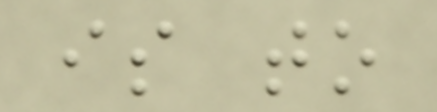is to
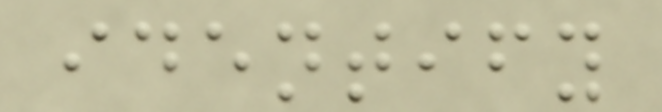identify
